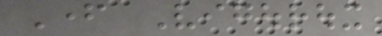Father Vigouroux
